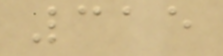315
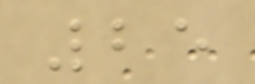25
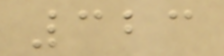323
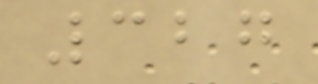327
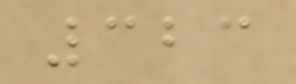323
